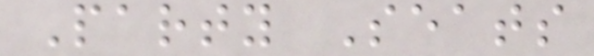Party Seats
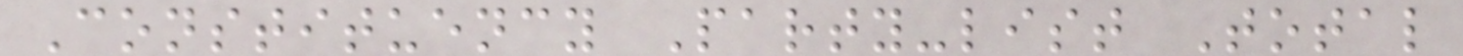Constituency Party-list Total
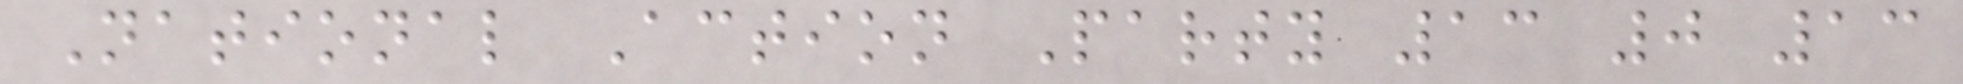National Action Party 13 0 13
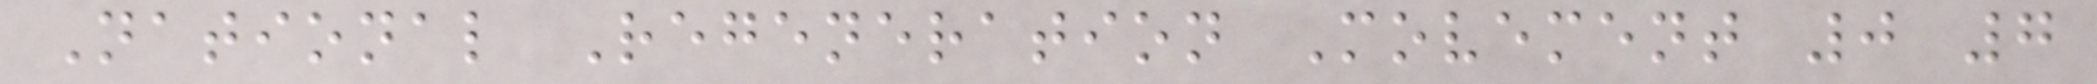National Regeneration Movement 0 7
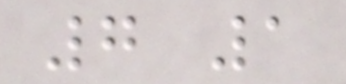7 1
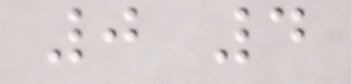0 4
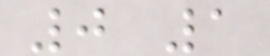0 1
